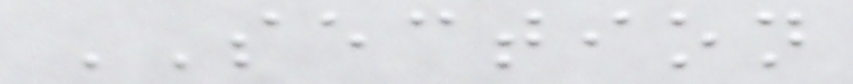SECTION
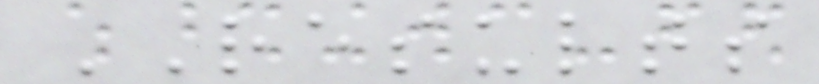RESULTS
